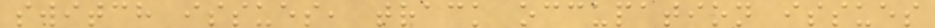switch issues, track occupation issues
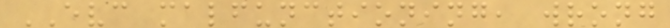EVC malfunctioning, wrong
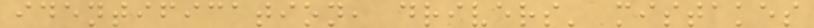identification, drivers' mistakes
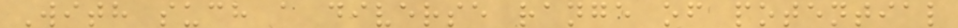With such a diverse range of potential
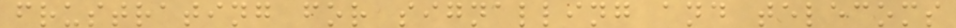frustrating for signalling and telecoms
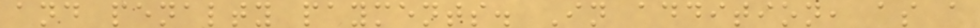and penalty payments. In addition, as a
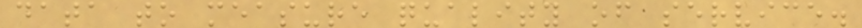data to measure quality of service.
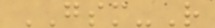GSM-R
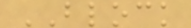BLOCK
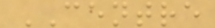CENTRE
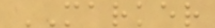MARKER
